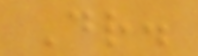Dr.
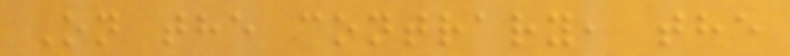On the contrary, the
